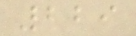229
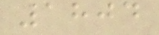1804
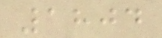1804
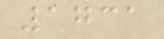1731
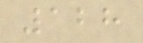128
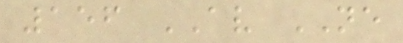156 AV NE
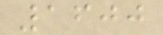1600
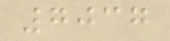7037
